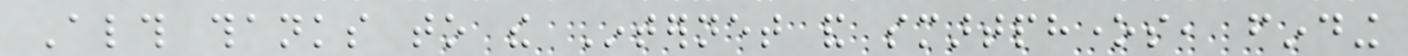Although thanks to the Internet and smartphones, finding
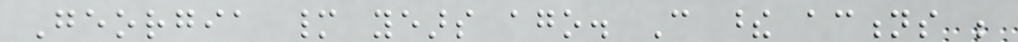Georgia many years ago. Can these actions be
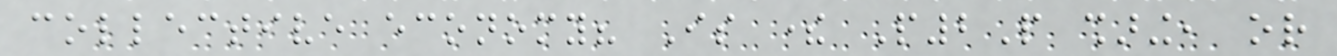collective economy? Is there P2P sharing, or
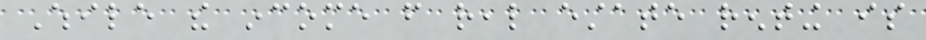While the income from real estate renting is
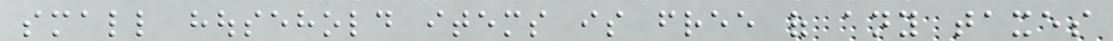small household items is free of any taxes
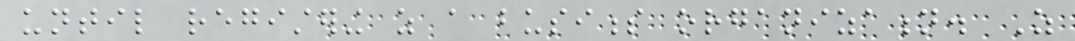until registering as a business organization. As
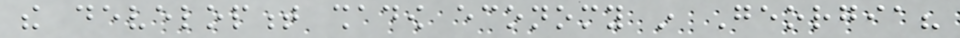the development shadow economy in Georgia?
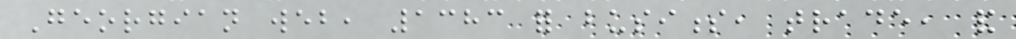Georgian web, 1383 for business, trade, and
